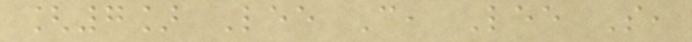[7] Lee C, Lee S,
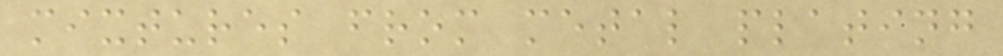mixtures from metal plating
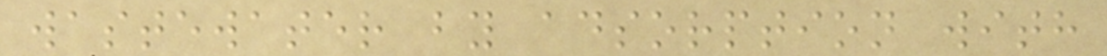wastewater by adsorption with
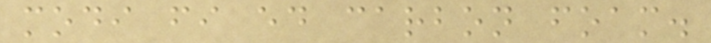modi fi ed carbon foam.
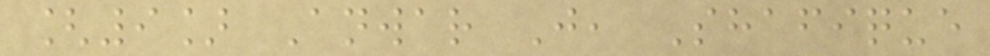[9] Anwar J, Shafique
